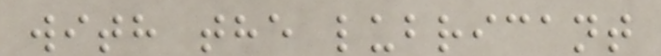with the lubricant
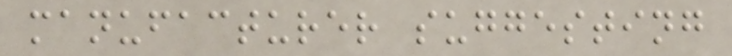manufacturer suggesting
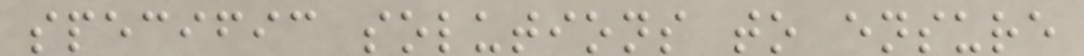specific solutions to ensure
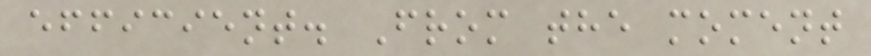efficient. From the moment
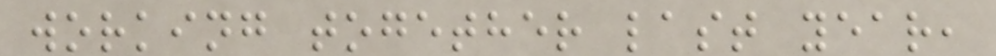working together last year,
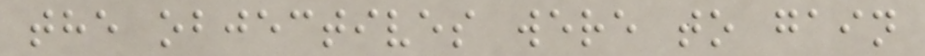the objectives were to gain
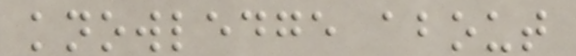knowledge about
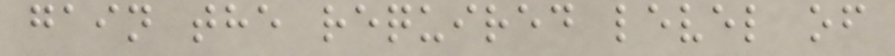gain the required level of
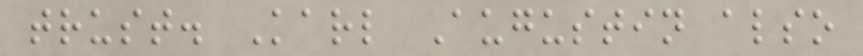trust. Karl Augustin also
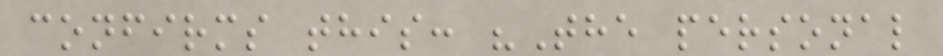confirms this: "The personal
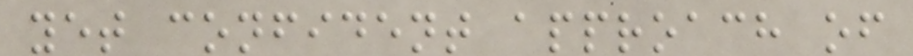yet confident approach of
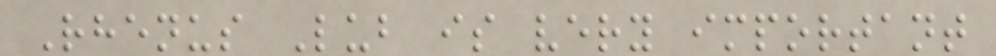Rhenus Lub is very important
